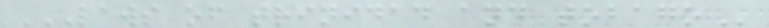LAWS OF TRINIDAD AND TOBAGO
